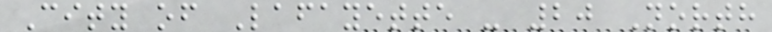City of Lafayette - 20 North
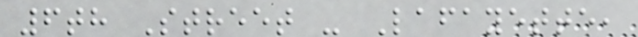6th Street - Lafayette,
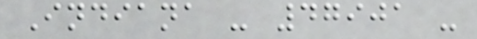Indiana - 47901 -
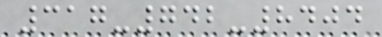317-742-8404
